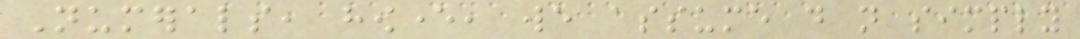Numerals, however, we assume do not simply
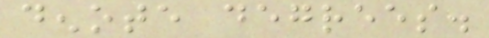denote degrees.
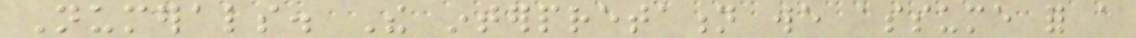Numerals. The interpretation we assume for a
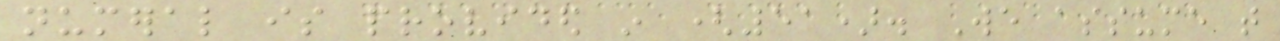numeral is provided in (51). We assume that
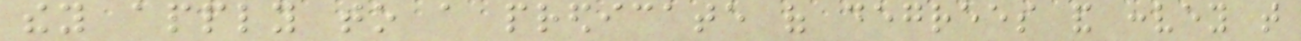they apply to a predicate of degrees and convey that
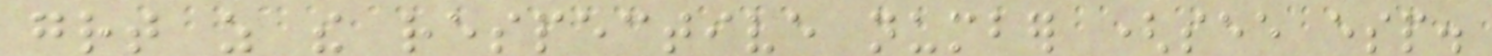great as the respective number (see esp.
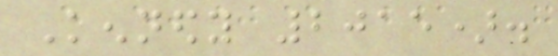Kennedy 2015).
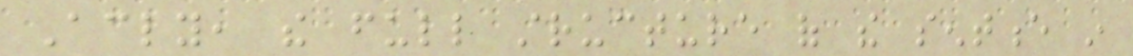Accordingly, the full structure of the sentence in
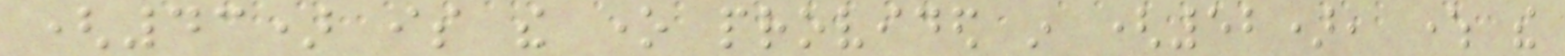(43) is the one provided in (52), where the
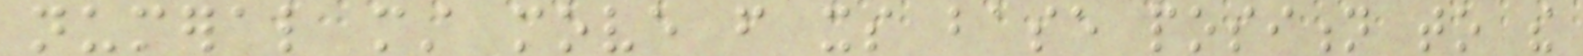numeral must move from its base position to the
